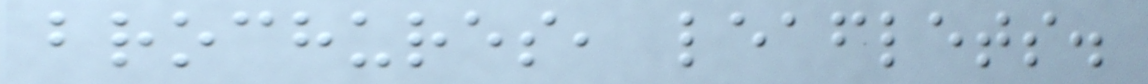brochures, leaflets.
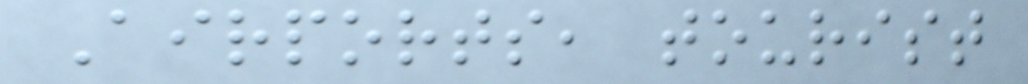Airports, tourist
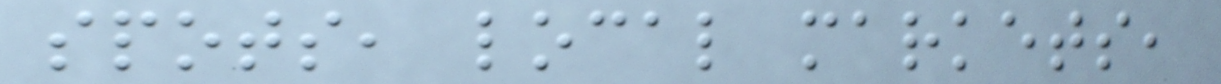spots, local markets,
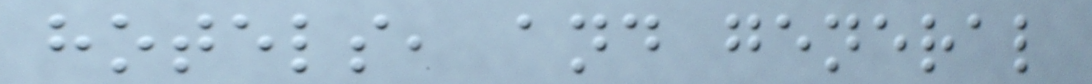hotels, and general
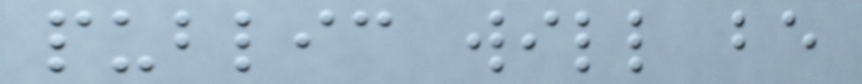public will be
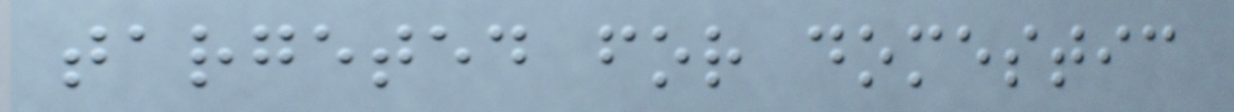targeted for domestic
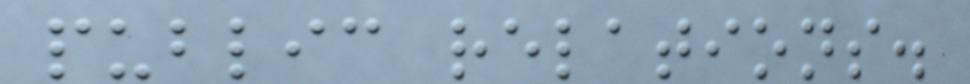public relations.
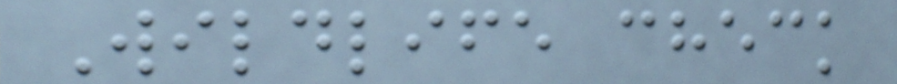Wildlife check
